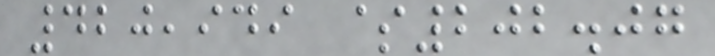420,949 $202.07
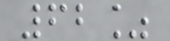62%
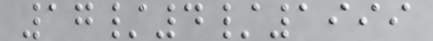17/4/1999
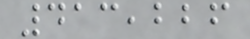413,226
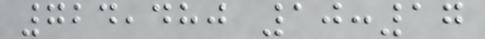724,480 10:17
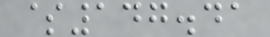$147.41
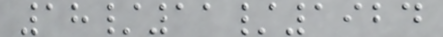18/11/1924
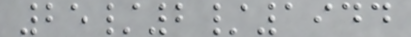25/2/1944
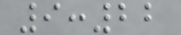9:22
